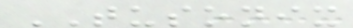TUSONIX
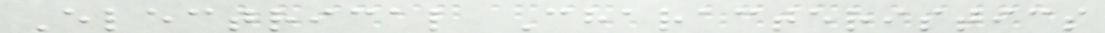Electrical Characteristics
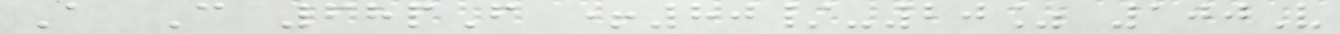A C 68pF +80/-20% 100V
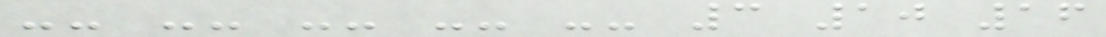-- -- -- -- -- 3 10 16
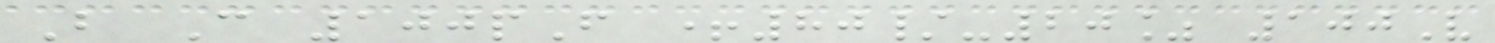B C 100pF +80/-20% 100V
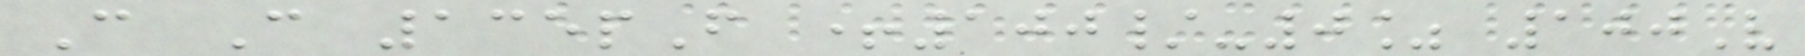C C 135pF +100/-0% 100V
